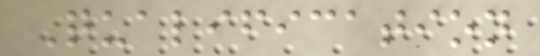Qualification
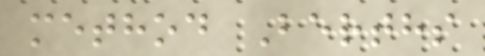method Berths
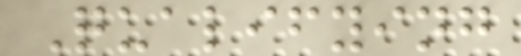Qualifying
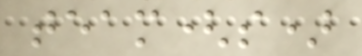team(s)
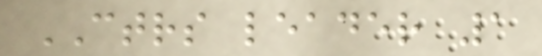CTRS leader 1
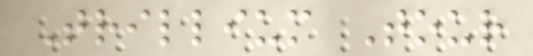Trillium Tour
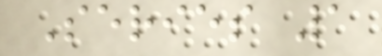Series 1
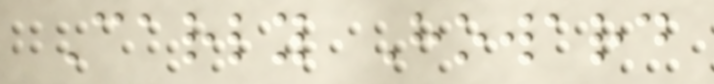Carly Howard
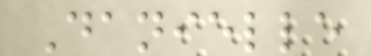Danielle
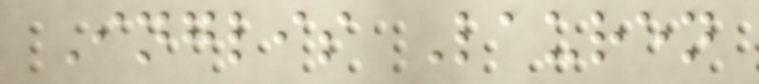Inglis Lauren
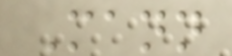Mann
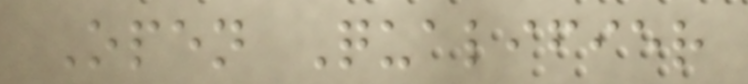Open Qualifier
